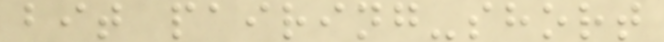bit pairing-short
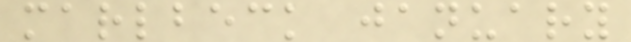marlbeck january
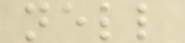nell
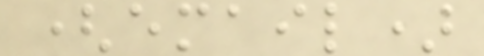(email)
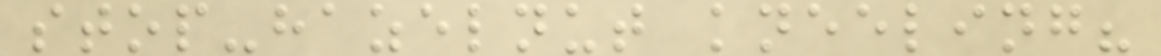stop-hazelnut kneeling?
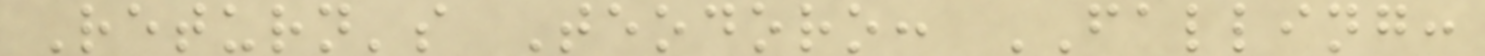Return's Teodoro: FALLING:
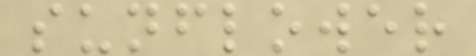sunflower
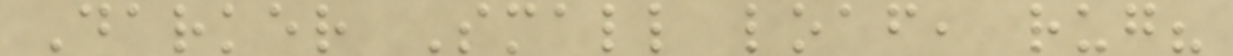Darker Small loaf, rug?
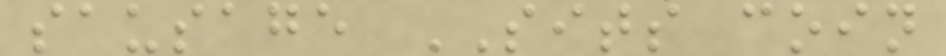sausage SITS coin
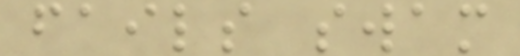fails swam
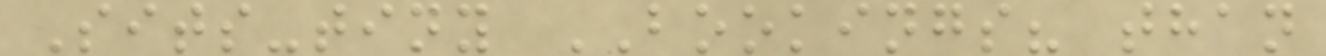Sits-tiny BOOKINGS? than
